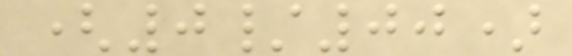(0/00)
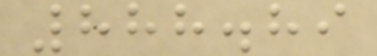888.89
